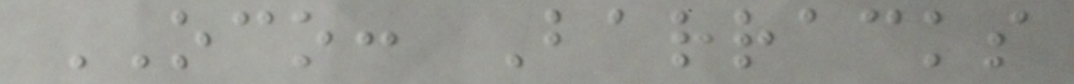OCO: Barracks
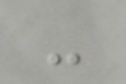-
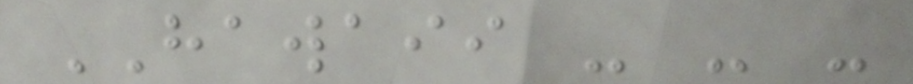HAWAII - - -
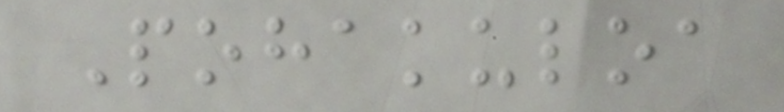Pohakuloa
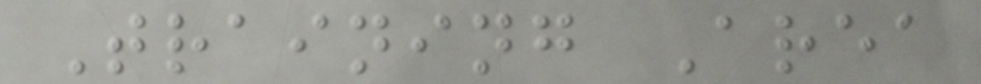Training Area
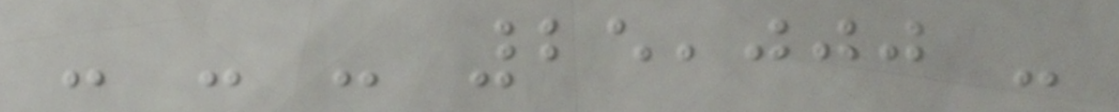- - - 25,000 -
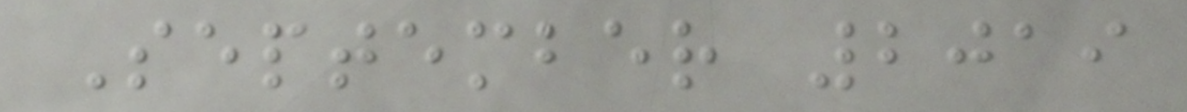September 2019
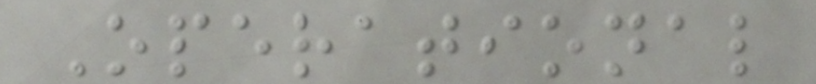Operational
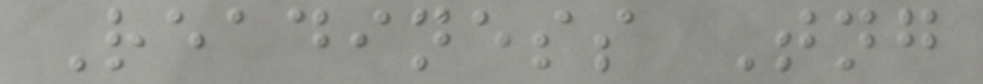Readiness Tng
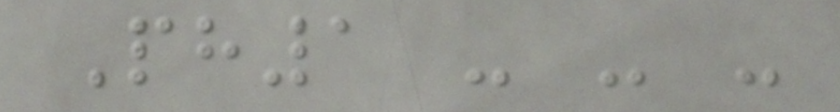Ph1 - - -
